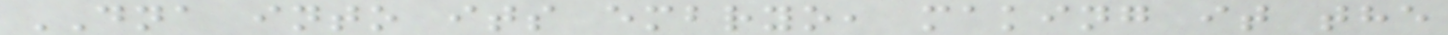DNA into its embryo, making it the
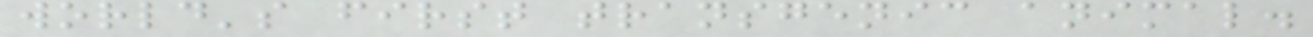world's first transgenic animal.
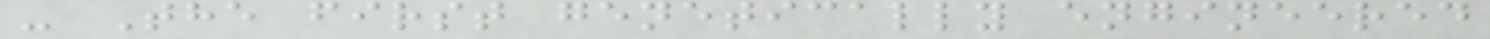- The first genetically engineered
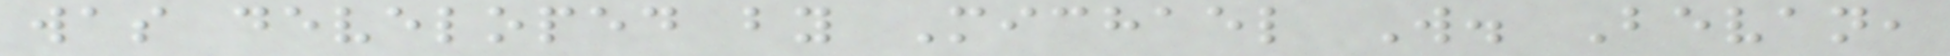was developed by Michael W. Bevan,
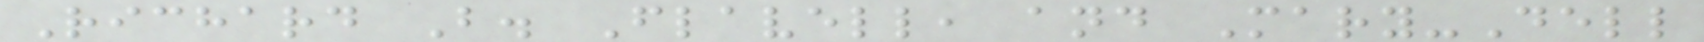Richard B. Flavell, and Mary-Dell
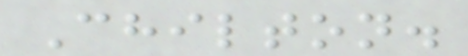Chilton.
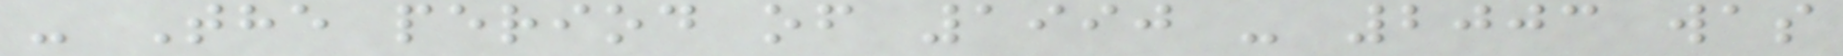- The period of 1990 - 2003 was
